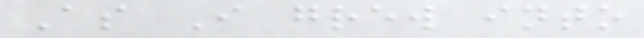As I grew into
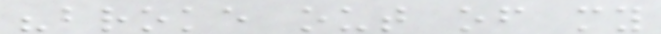"broke out of my
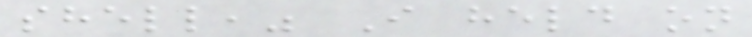shell," I held on
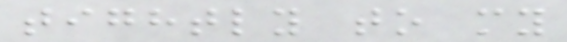tightly to my
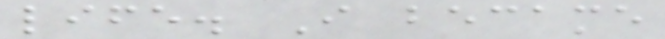life. I became
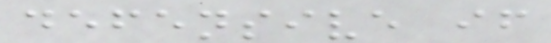defensive if
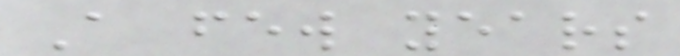A few years
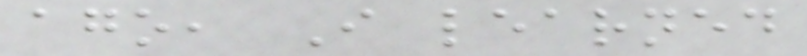ago, I learned
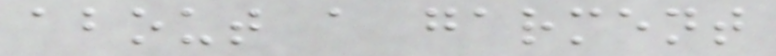about a garment
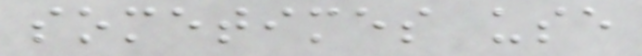sometimes use
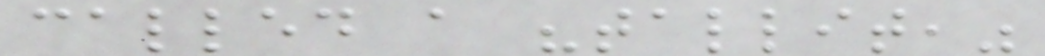called a "tallit,"
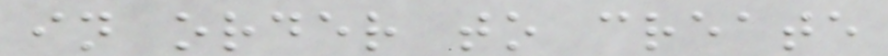in order to create
